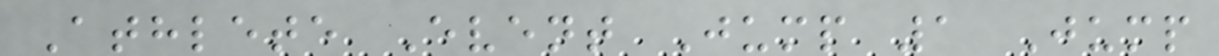Athlete Event Jump 1 Jump
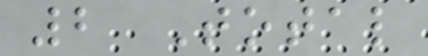2 Total
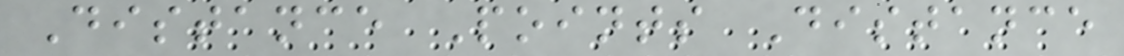Distance Points Distance
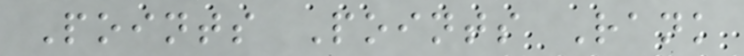Points Points Rank
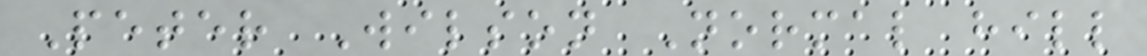Peter Wilson Normal hill
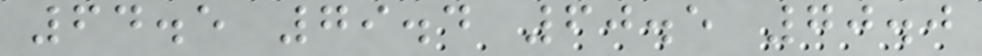64.5 79.4 60.5 70.0
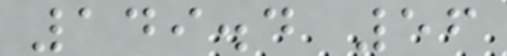149.4 56
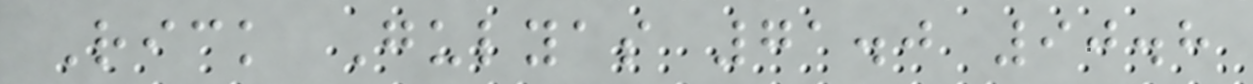Rick Gulyas 71.0 90.8
